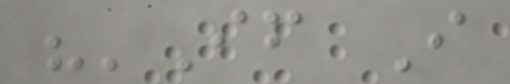"'If I
